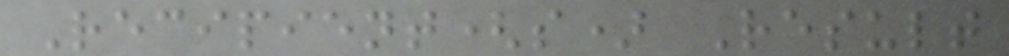Recipient(s) Result
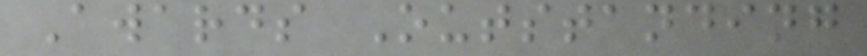Awards Outstanding
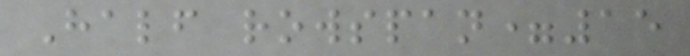Half rowspan=15
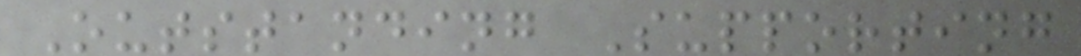Outstanding Supporting
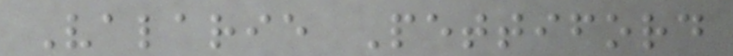Valarie Pettiford
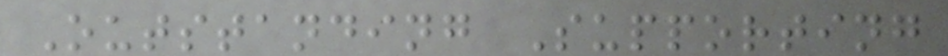Outstanding Supporting
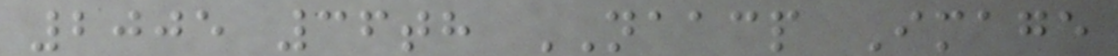2005 36th NAACP Image
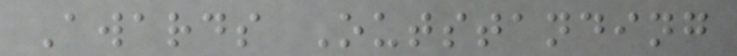Awards Outstanding
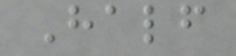Half
